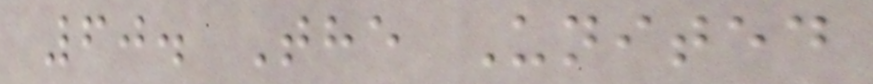60. The United
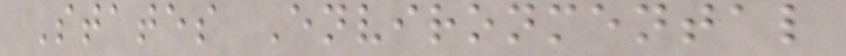States Environmental
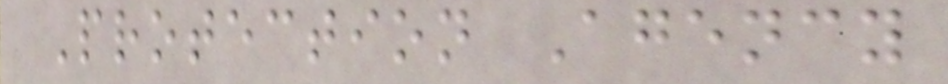Protection Agency
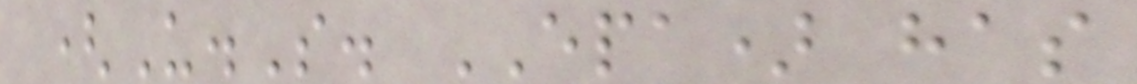(U.S. EPA) has
